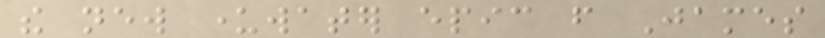the new underwater epic from James
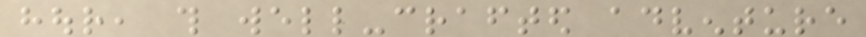hour, this well-crafted adventure
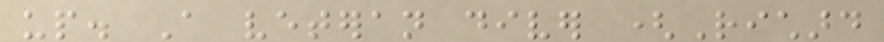up. A veteran diver (Richard
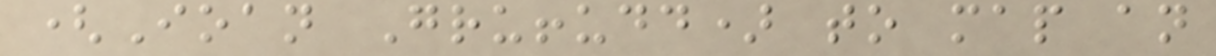(Ioan Gruffudd) to map an
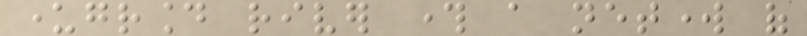underground river through a network of
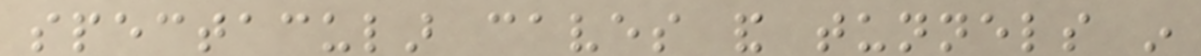spectacular caves and tunnels in
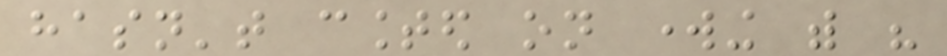hasn't counted on working with his
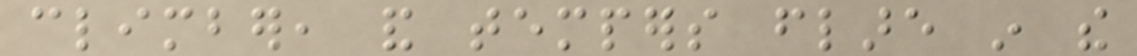climber, and tempers flare in the
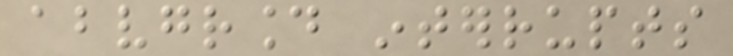aboveground interrupts
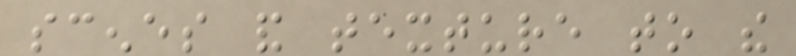scenes and texture to the
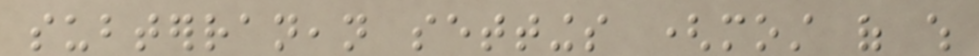subterranean settings (most of which
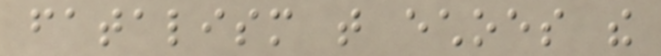fatalism that echoes the
